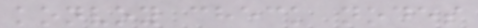konvoy check nodes
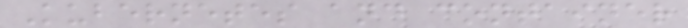Kubernetes and container
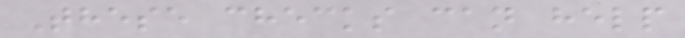These checks can help
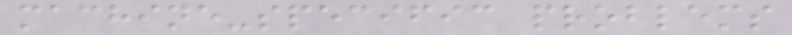machine-specific problems
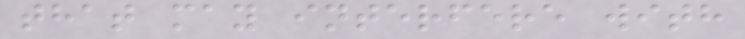that may interfere with
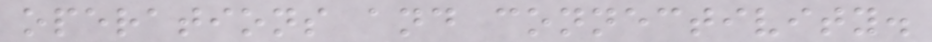operations and connectivity.
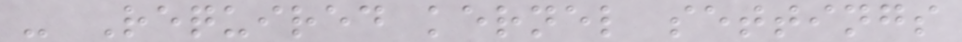- Required kernel settings
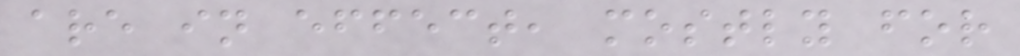are in effect, mostly for
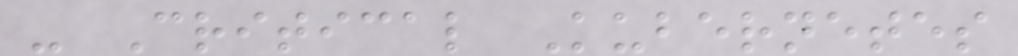- Critical Kubernetes
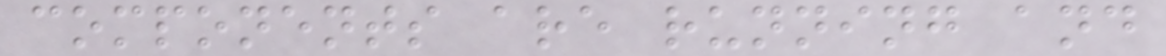components are running and
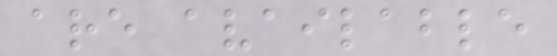are available
